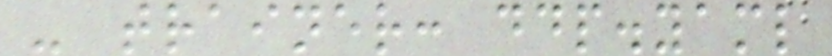- trainer: ddp.yaml
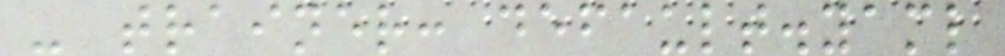- trainer: default.yaml
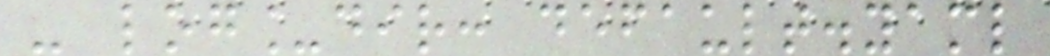- log_dir: default.yaml
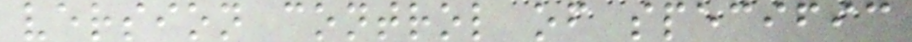version control of specific
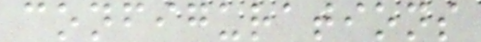configurations
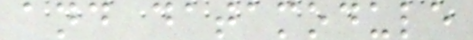and datamodule
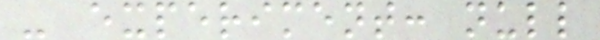- experiment: null
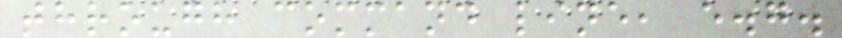through command line, e.g.
